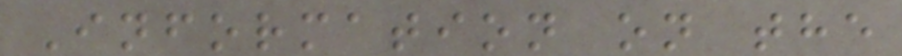Information on the
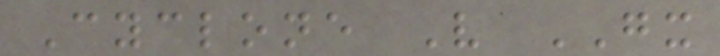Cyclone V GX
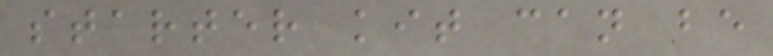starter kit can be
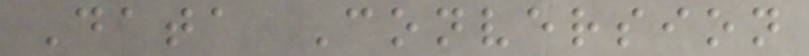Data Conversion
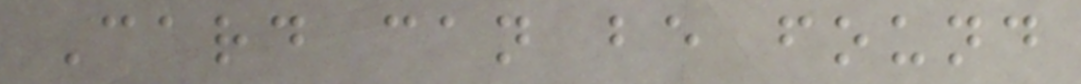Card can be found
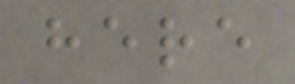here
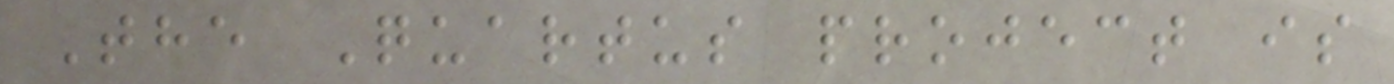The Quartus project is
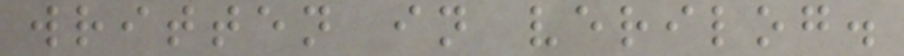written in verilog.
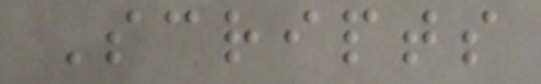Scripts
